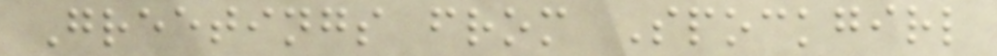Greetings from Spockgirl
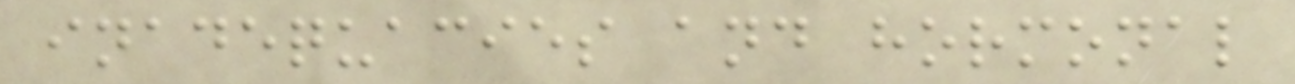inadequacies and hormonal
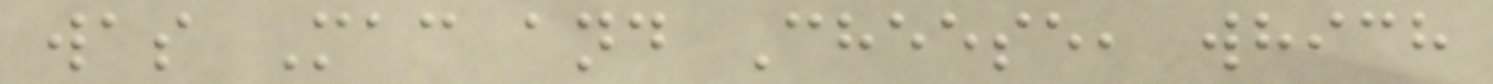was Mac and Cheese, which
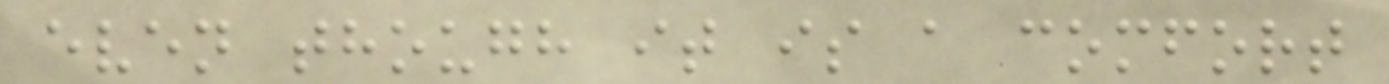even though it is a comfort
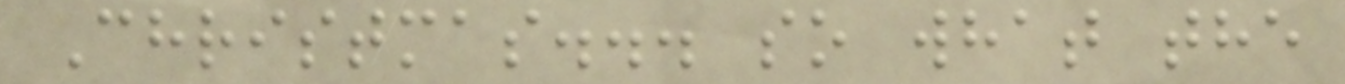Christmas... so what the
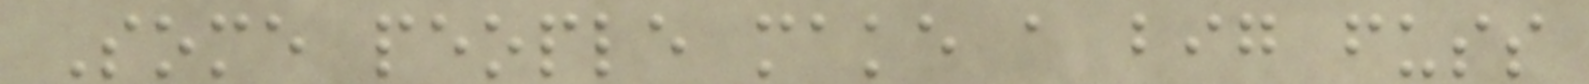Some people make a big fuss
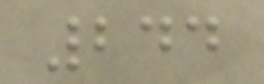244
